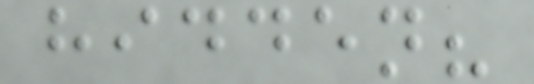hidden?
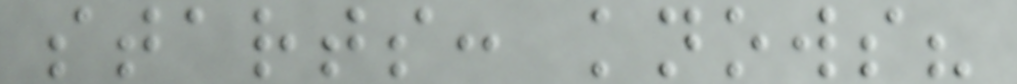starts: knows?
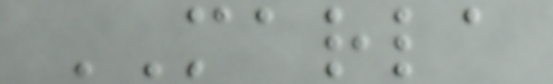MARLA
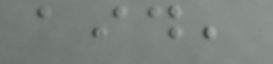aid,
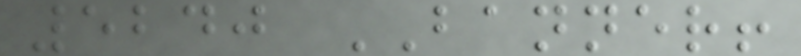5240 BANNER!
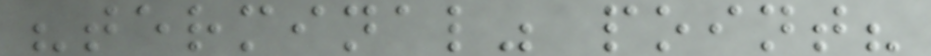"terminal" point?
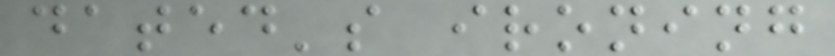dated's ironing
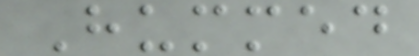Hummed
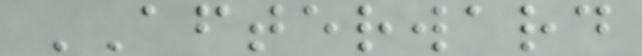AFTERWARD
